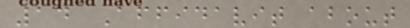14 Affidavit about
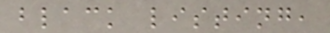black listing,
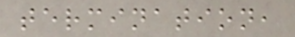termination,
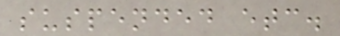suspended etc.
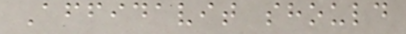Affidavit should
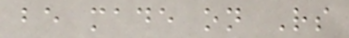be made on Rs
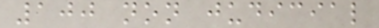100 non judicial
